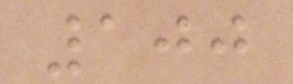100
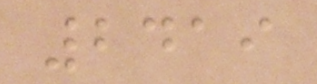2419
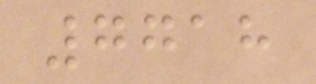7718
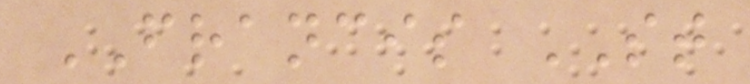FRANCIS ST
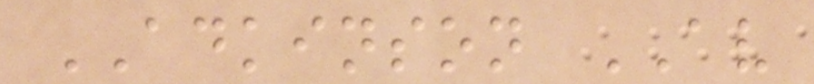ADKINSON AV
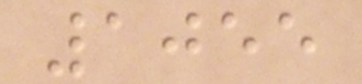1055
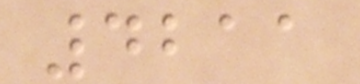4211
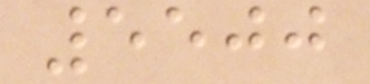5500
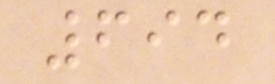694
